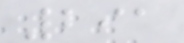291
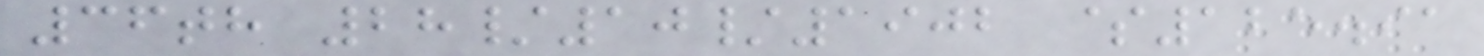36th 28/10/1902 $125.91
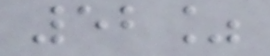52%
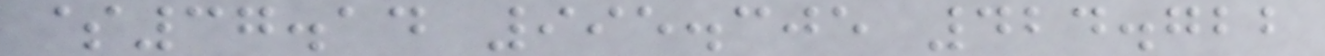$37.14 995.305 424.722
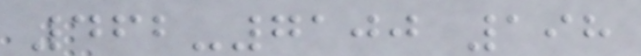462-7100 198
